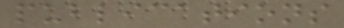publications
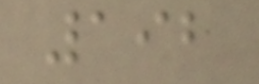192
